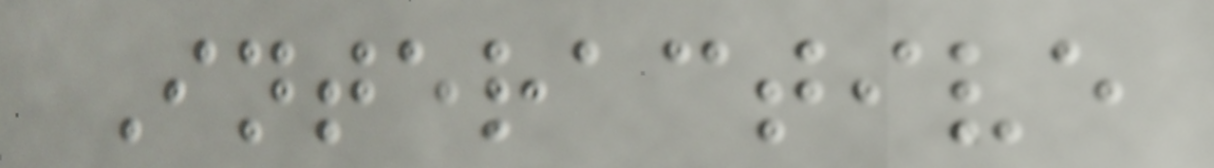Interactive
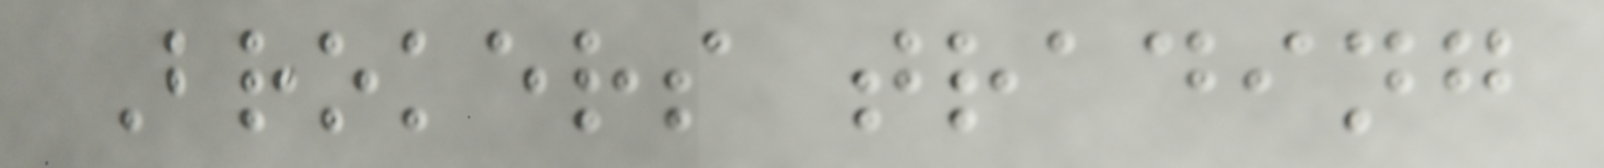Brokers trading
